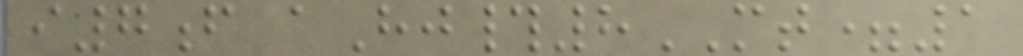i7f aHj#8MT=1
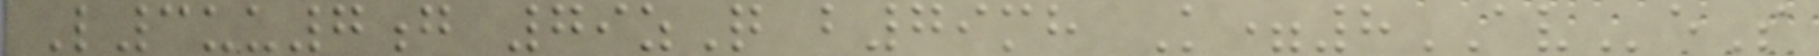L3uu7g 79zQ b79mh K=8AVeS
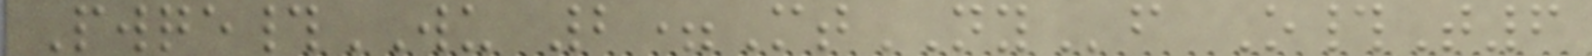Pwqe#WU 2=MtNYf O#T6
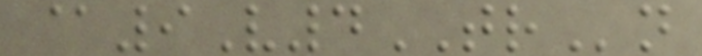@9V4TRn
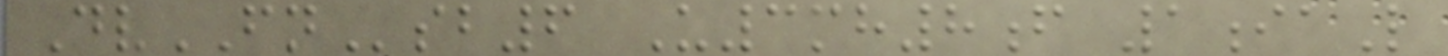DvFNsb6 U3mh8f 1iaL
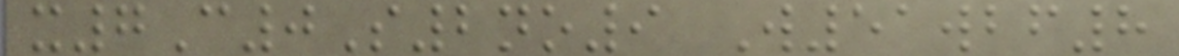x7C0S2no9 W51wbf8
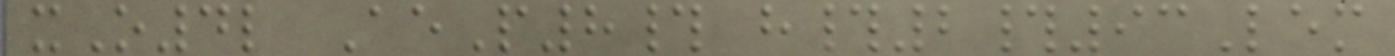xO4l AeP8# h#2#93Lem
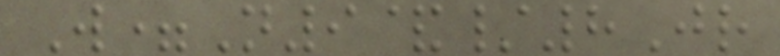W=N9&/8Jr
